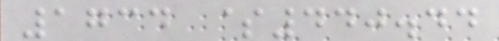1734 $440.44
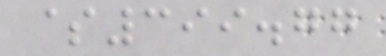$399.77
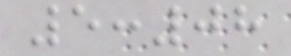5:08
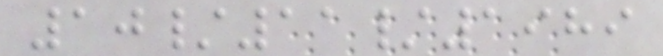10/11/1989
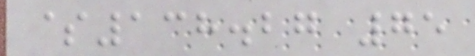$138.27 75
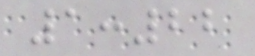1:22
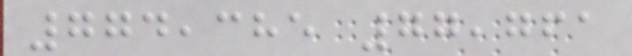774,385 77,761
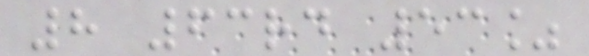8 63rd 53%
